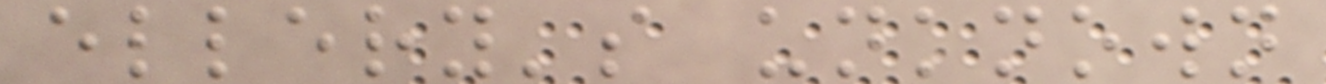ellery's unknown
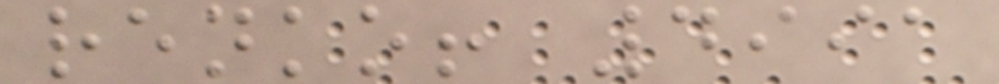renko! 4991
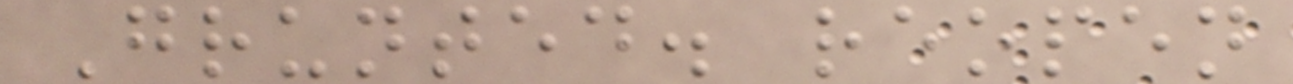Grunted. reopen
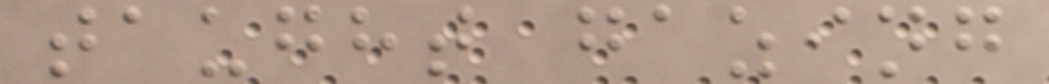taught gazing
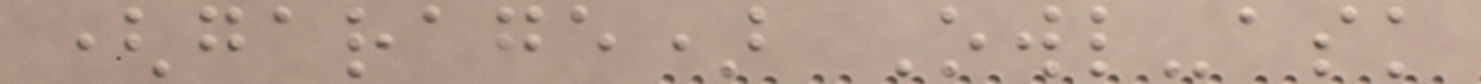(garage) Owl-ask
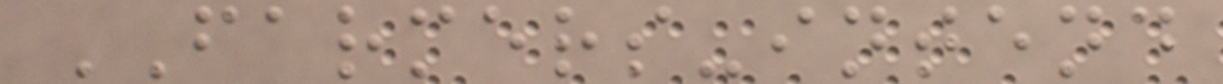FARMERS-intend
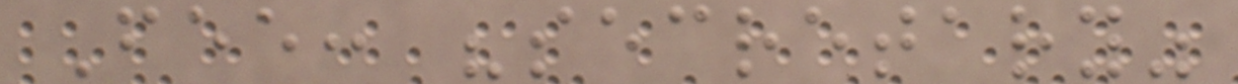Fee: "secretary"
